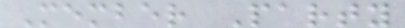Member Party
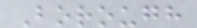Borough
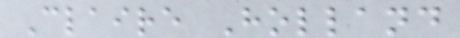Claire Holland
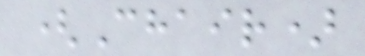(Chair)
